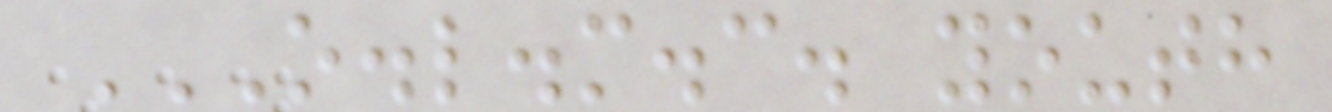O.L.M.C. YOUTH
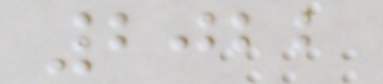2022
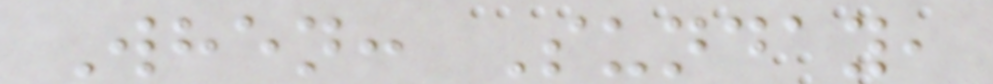When: Sunday,
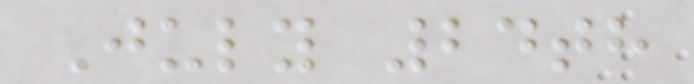July 24th
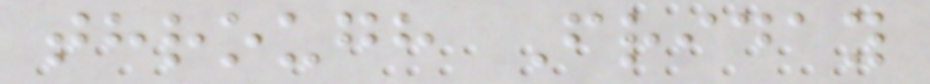through Friday
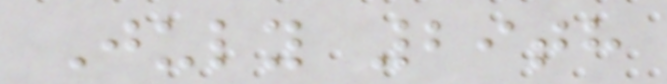July 29th
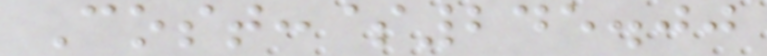Cost:$245.00
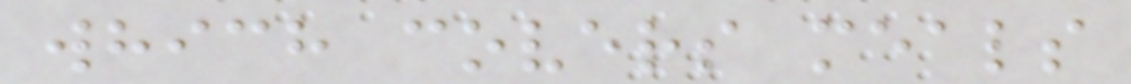which covers meals
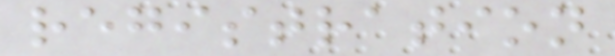registration
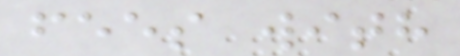fees with
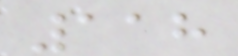118
